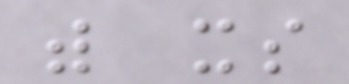with its
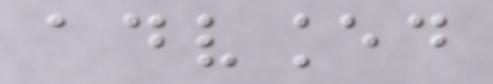advanced
